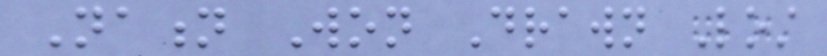Nation Won Drawn Lost
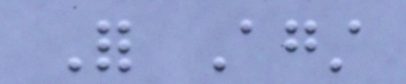For Against
